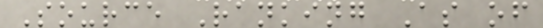Source Ranking As of
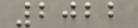2022
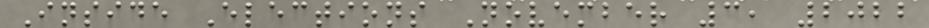Inside Elections November 3, 2022
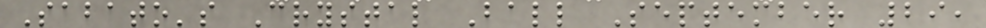Sabato's Crystal Ball September 29,
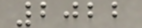2022
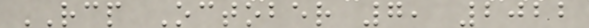RCP October 7, 2022
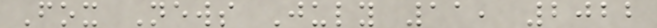Fox News July 11, 2022
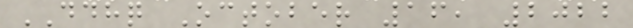DDHQ October 16, 2022
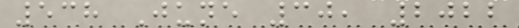538 June 30, 2022
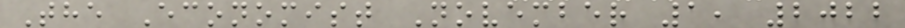The Economist November 1, 2022
